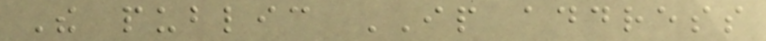The public IP address
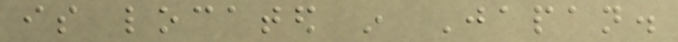is located in Japan.
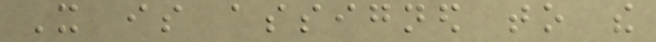It is assigned to the
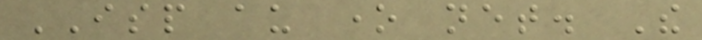ISP au one net. The
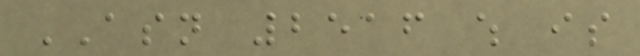ASN 2516 which is
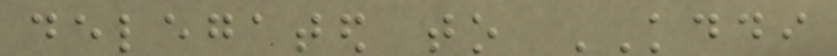delegated to KDDI
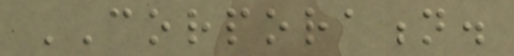CORPORATION.
